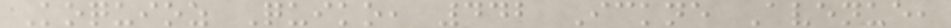Koquioz Quiko, 442 Ickne Avenue,
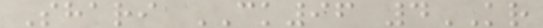Shari CK96 4KR
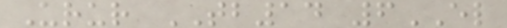Urur TB14 6EL
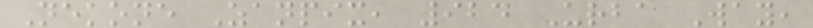Nekone Zanpix, 924 Urba Way,
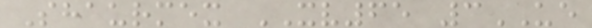Shaurmex XV65 3UE
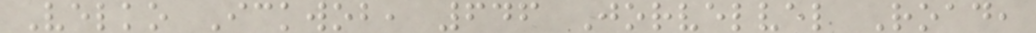Velko Ickwob, 646 Jorvelvel Road,
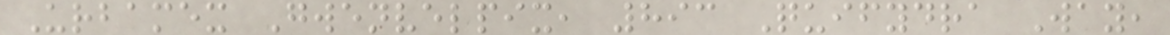Urbamex Gwenvelpix, 893 Quifydra Way,
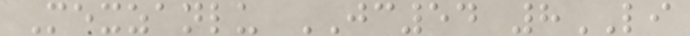Mexzanlu JC54 8LI
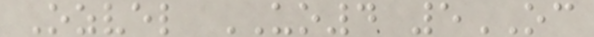Ozvel UO4 5OC
